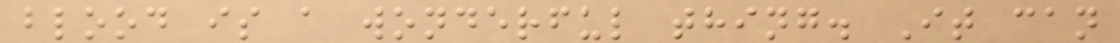blood is a wonderful thing. It can
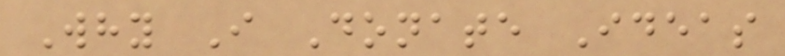Why I Donate Ideas
